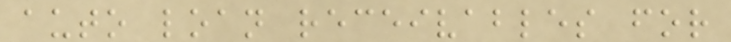auto loan receivables for
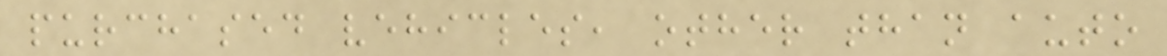purchased vehicles, other than auto
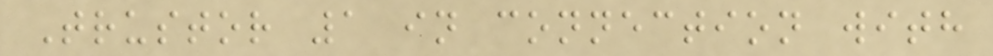Trustor 1 in connection with
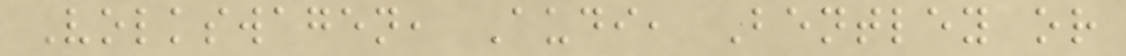Volkswagen, Audi, Bentley or
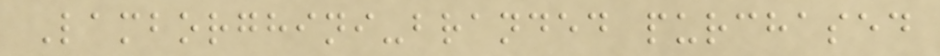Lamborghini-branded purchased
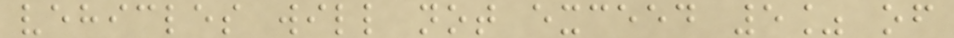vehicles will not exceed 5% of
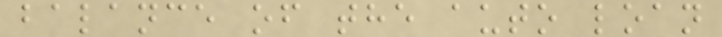balance of the auto loan
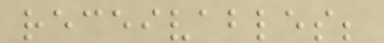receivables;
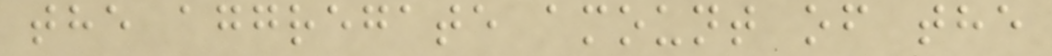the aggregate amount of the
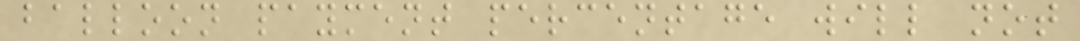balloon payment percentage will not
